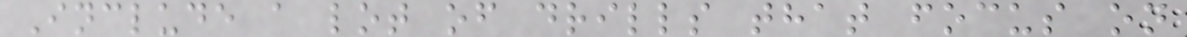Include a lot of drills that focus on
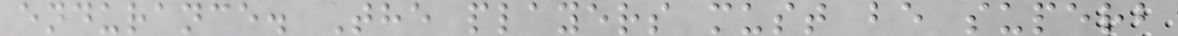endurance. The players must be superb
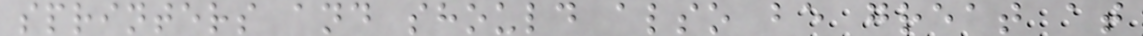sprinters and should also be great at
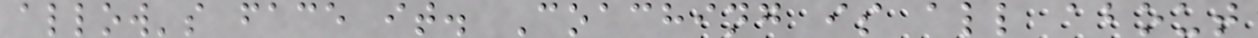allow's face it. Coaching is all about
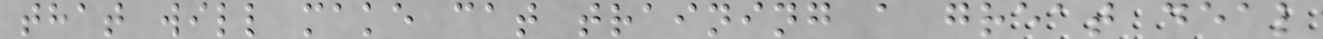that will make cat training a great deal
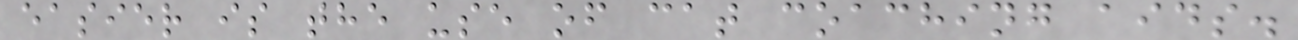easier is the use of cat coaching aids.
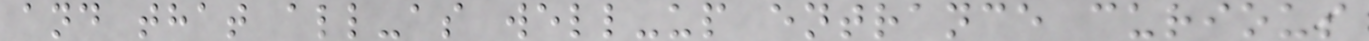and that all-as well-up entrance curious
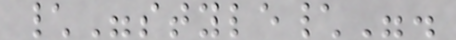\"style\".
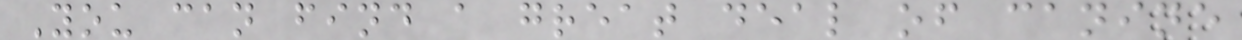You can find a great deal of canine
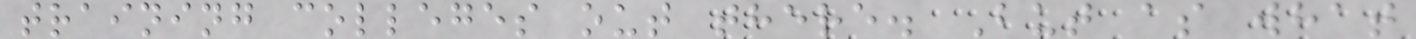training colleges out there. But as what
